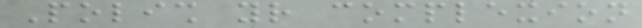Polish your complexion
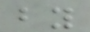by
